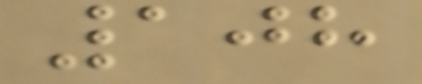108
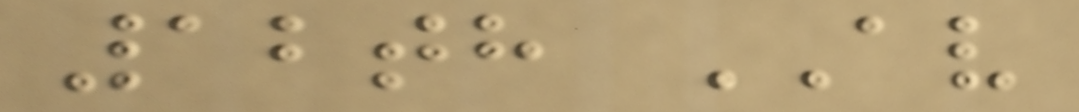12th AV
